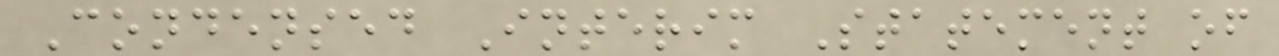Condensed Interim Statement of
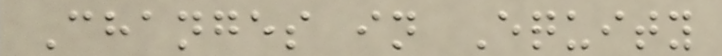Changes in Equity
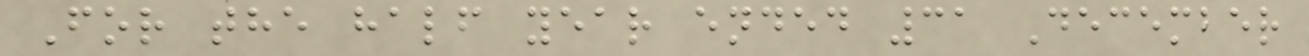For the half year ended 31 December
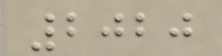2020
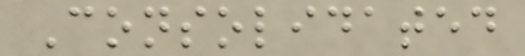Consolidated
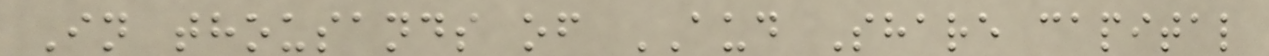In thousands of AUD Share capital
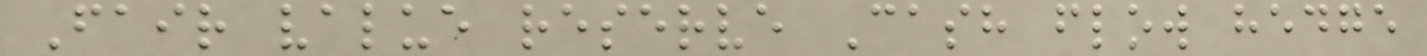Fair value reserve Cash flow hedge
